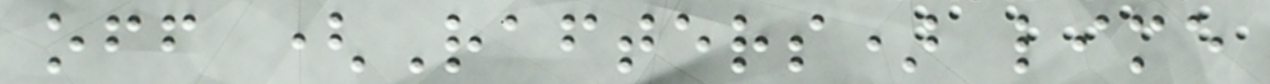off (Rafters) lime
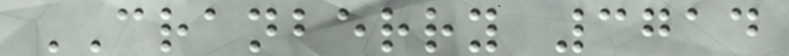CRANBERRY 3714
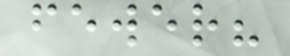fewer?
